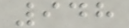948
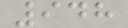948
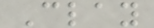Clay
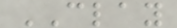CLAY
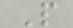P
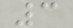3
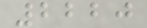2220
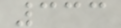333
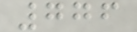776
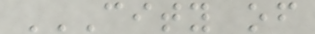CITY OF
